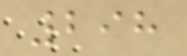298
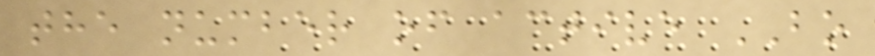the number of active BO
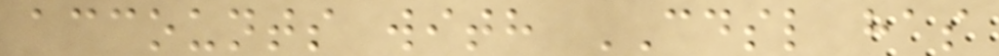accounts with CDSL has
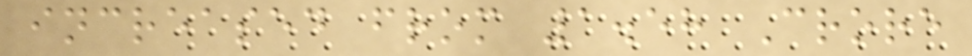increased from 1.58 Crore
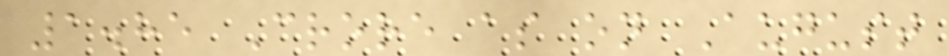1.85 Crore as on August
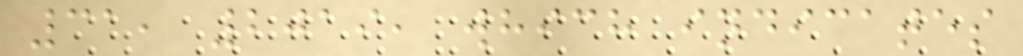31, 2019, which indicates
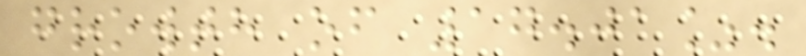growth of 17.01%.
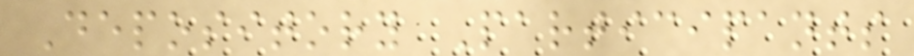Depository Participants
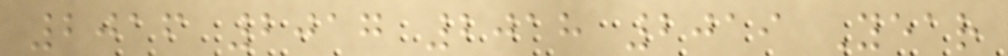2016 2017 2018 2019 Year
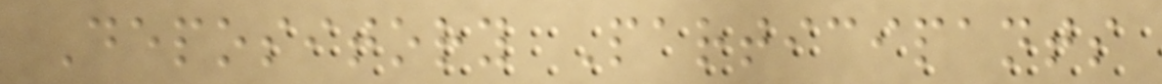Depository Participants
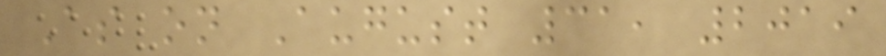As on August 31, 2019
